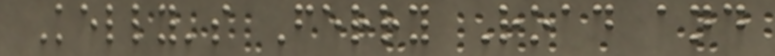Kelly's Ferry Road and
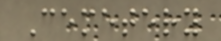Cemetery
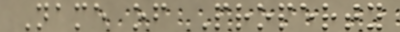Name of Property
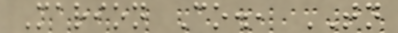Marion Co., TN
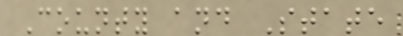County and State
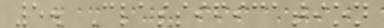5. Classification
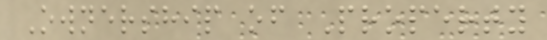Ownership of Property
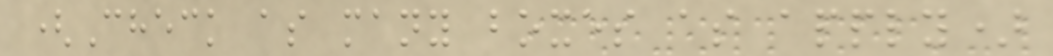(Check as many boxes as apply)
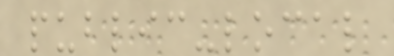public-local
